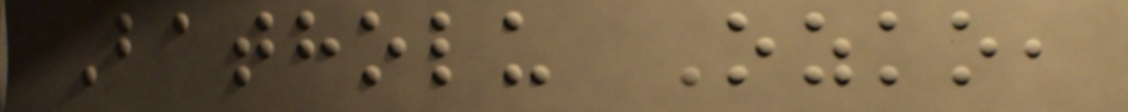Batholu Ozko,
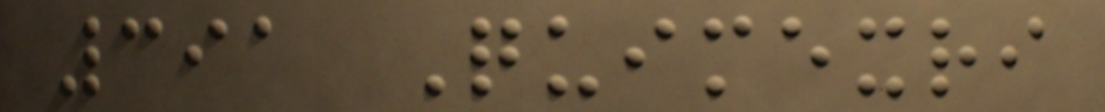391 Quimexri
